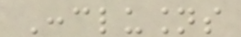Conclusions
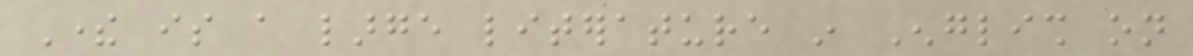There is a large literature in English on
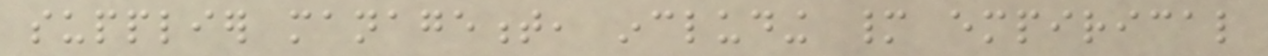supplier management, including many empirical
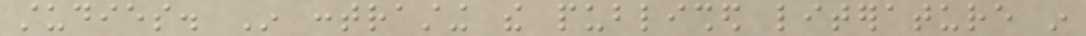studies. In contrasting the published literature in
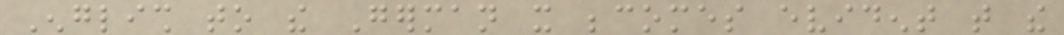English to the German it becomes evident that the
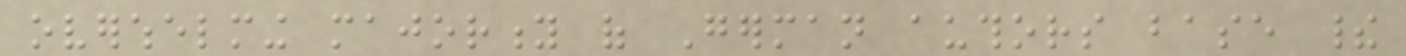overwhelming majority of German authors base their
